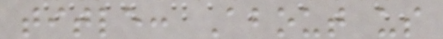title: About us
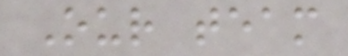Our team
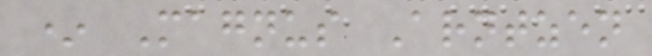* Magnus Arntzen
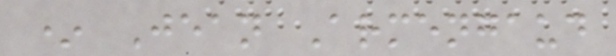* Jean Armengaud
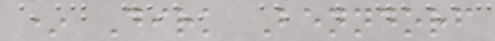* Dirk Benndorf
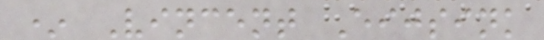* Vincent Eijsink
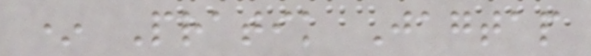* Pratik Jagtap
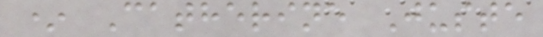* Catherine Juste
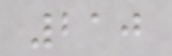210
